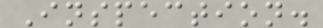Inspection.
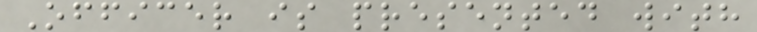Officer is presented with
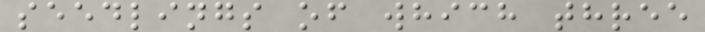seedlings of which three
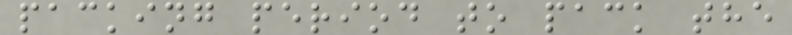packing period to pack the
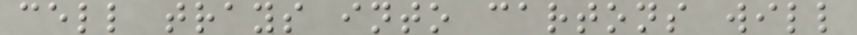cell trays into cartons will
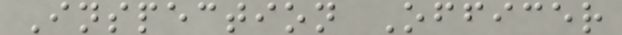Inspection Officer
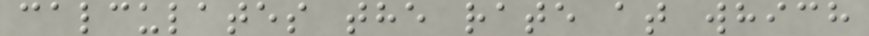calculates the rate at which
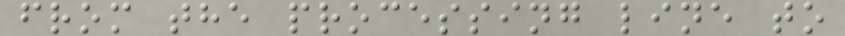from the processing line to
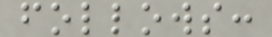follows:
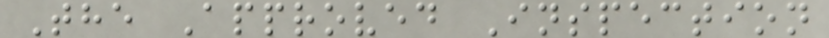The Approved Inspection
